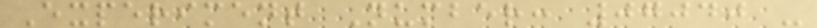Experiment Number: 07040 -
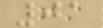01
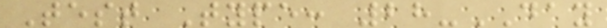Test Type: 28-DAY
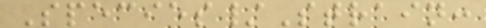Species/Strain:
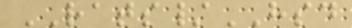RATS/HSD
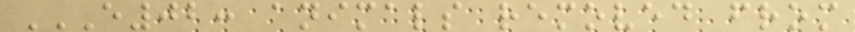E02: ANIMALS REMOVED FROM
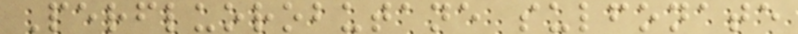Perfluorobutane sulfonate
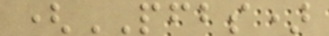(PFBS)
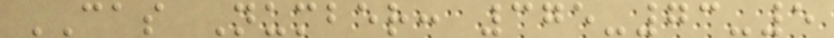CAS Number: 375-73-5
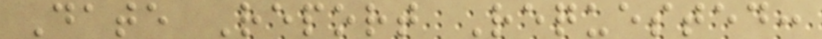Date Report Requested:
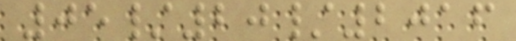05/20/2016
